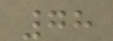78
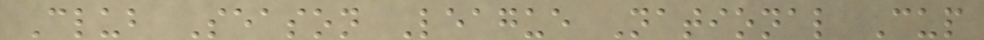Club Season League National Cup
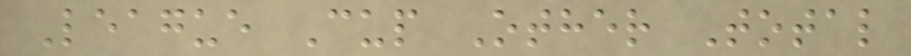League Cup Other Total
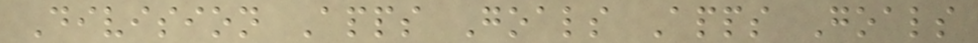Division Apps Goals Apps Goals
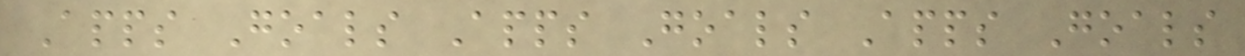Apps Goals Apps Goals Apps Goals
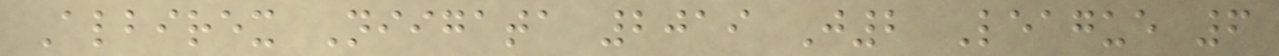Albirex Niigata 2019 J2 League 6
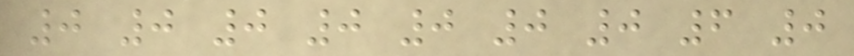0 0 0 0 0 0 0 6 0
